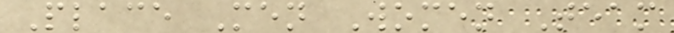Place Men Women Team
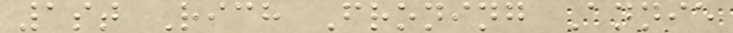1st Rich Froning Annie
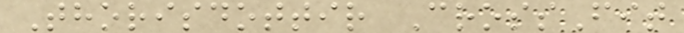Thorisdottir CrossFit
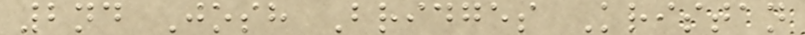2nd Josh Bridges Kristan
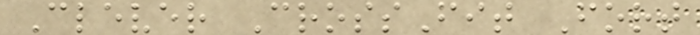Clever CrossFit Fort
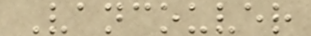Vancouver
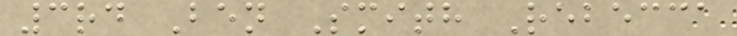3rd Ben Smith Rebecca
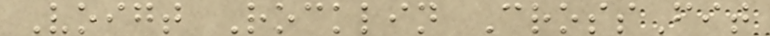Voigt Rocklin CrossFit
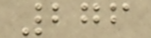276
